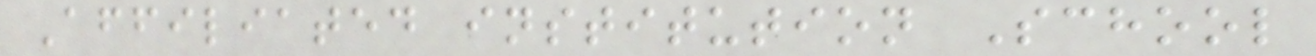Affiliated institution School
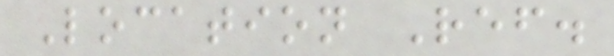Location Ref.
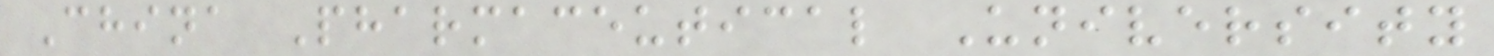China Pharmaceutical University
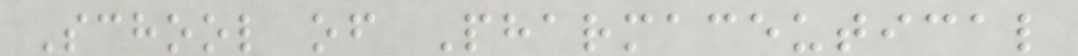School of Pharmaceutical
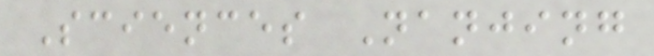Sciences Nanjing
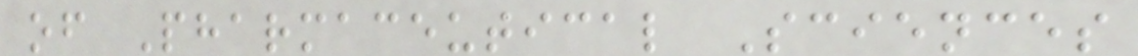of Pharmaceutical Sciences
